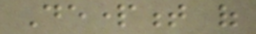Department of
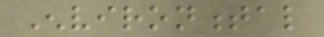Environmental
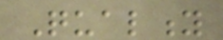Quality
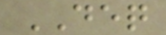DEQ
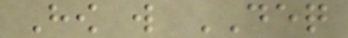How will DEQ
